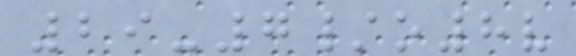29-7/o8v
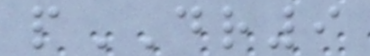pDR9
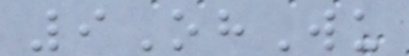9OhWu
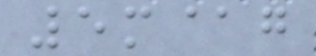5m@g
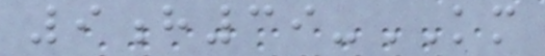9h39-KM
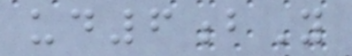ud6bY
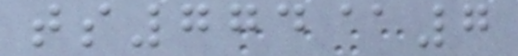ts774@7
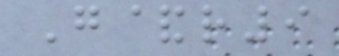G&r9
